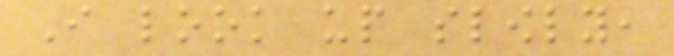I look up slowly,
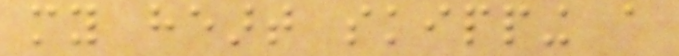my heart skipping a
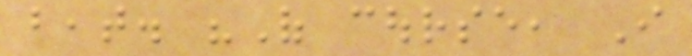beat. "Of course, I
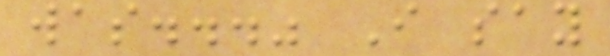was..." I say
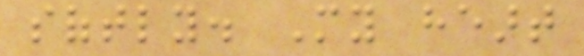softly. My heart
